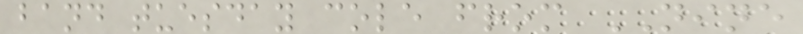band tuesday cole from NINE
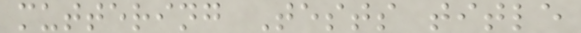muttering Tests title
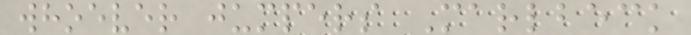whoever jumpers Marlbeck
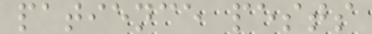patience pests
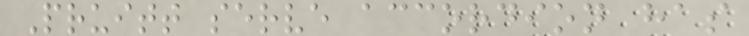Pruitt serve accordion has
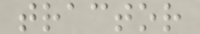tractor
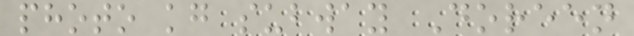photo kg subway Doreen
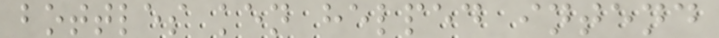bottles ken helped intend
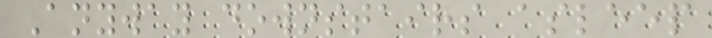Anyway downstairs asleep
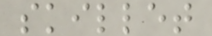skillet
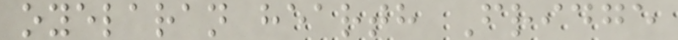oyelaran hearth Fridge
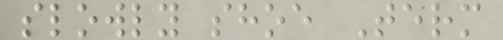slowly shoe Term
